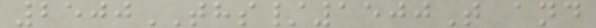2500THS/1500T and
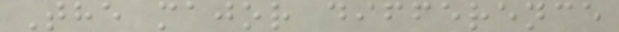The major difference
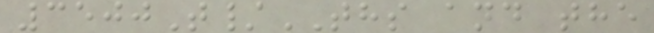3500T/THS and the
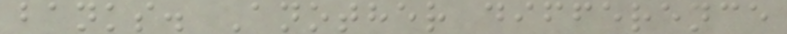banks. Another difference
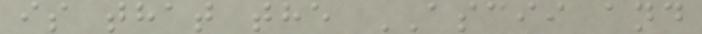is that the ASCII and
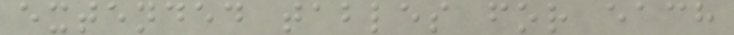extended tables for each
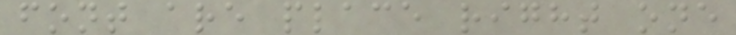font are place right one
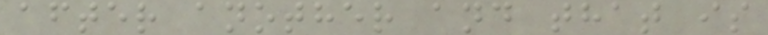after another and that is
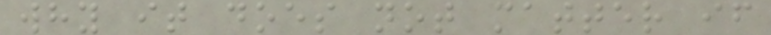why it does not matter if
